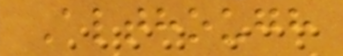Although
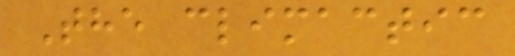The climactic
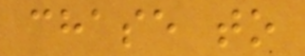chase to
